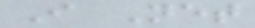I Net
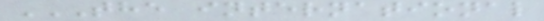THE INTERNATIONAL
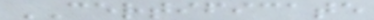CERTIFICATE
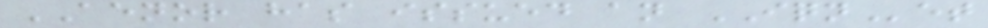AENOR has issued an IQNet
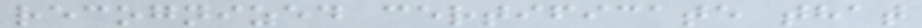recognized certificate that
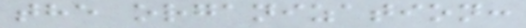the organization:
